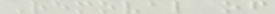Removal of
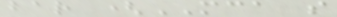bar (MCA s
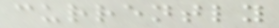currently
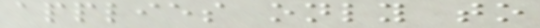applies only to
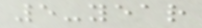5-year
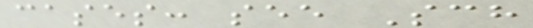cases: see Sch
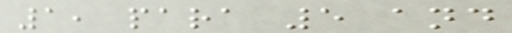1, para 5 and
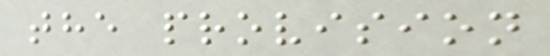the provision
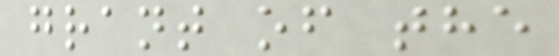grant of the
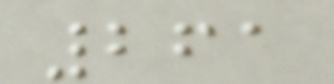261
